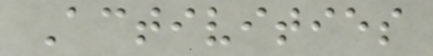Activities
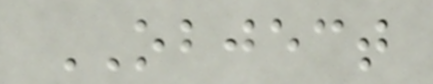OBJECT
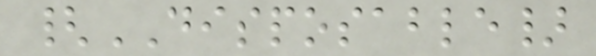{DISPOSABLE}
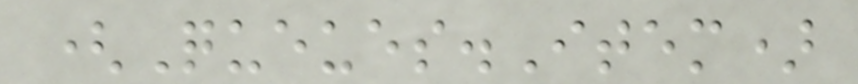(Queues.Item)
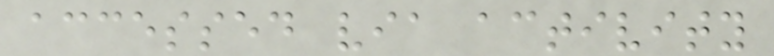accessed via activity
